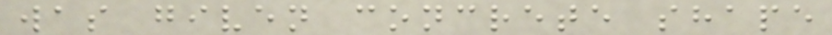was given concrete shape
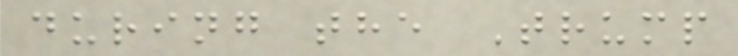during the Trump
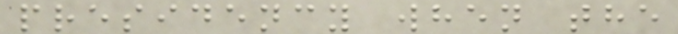presidency when the
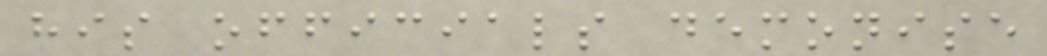his officials demonise
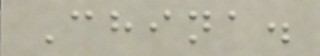China.
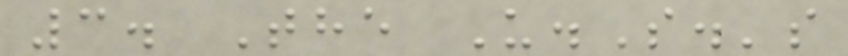3. The U.S.'s
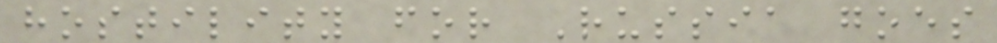hostility for Russia goes
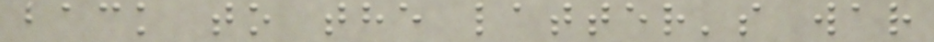back to the latter's war
